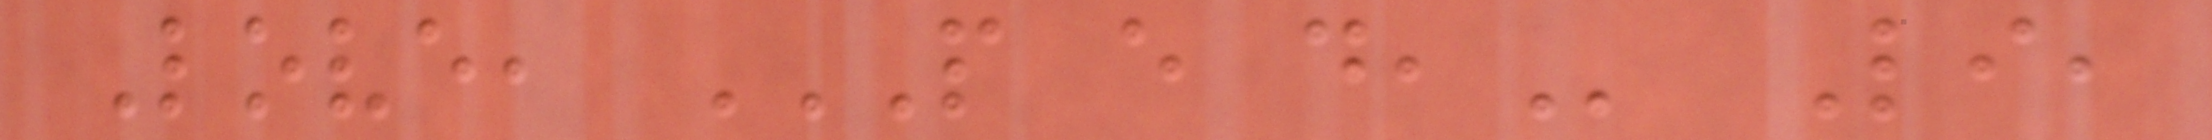Love, P E D, Li,
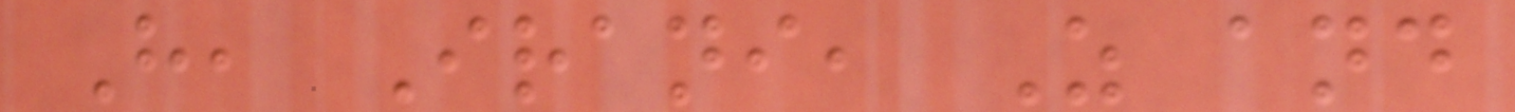H, Irani, Z and
